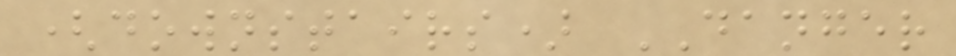(downstairs) DANGER
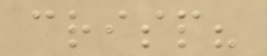crisp?
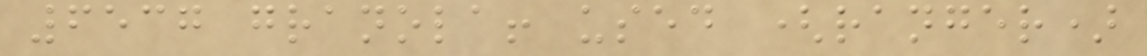6537 granola! used (ranger)
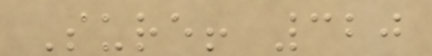Sure! 320
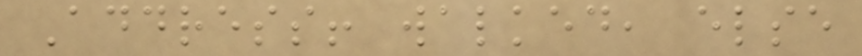Address! walked, else
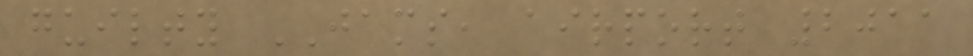guilty JAMS, airport 2011
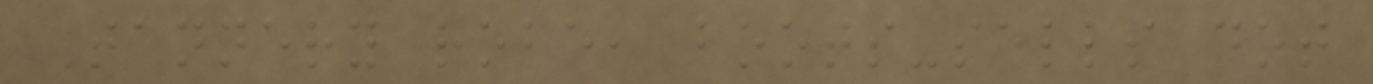Tannery robe, boots-sells dot
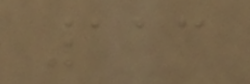113
